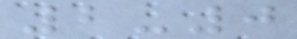2-0
